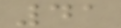41
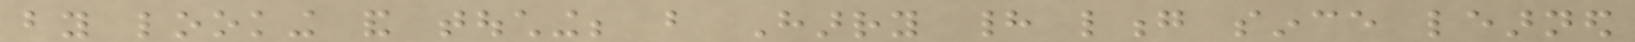by looking and touching; but Harry had long since learned
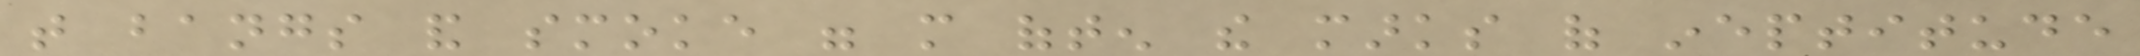that bangs and smoke were more often the marks of ineptitude
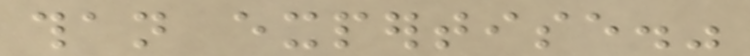than expertise."
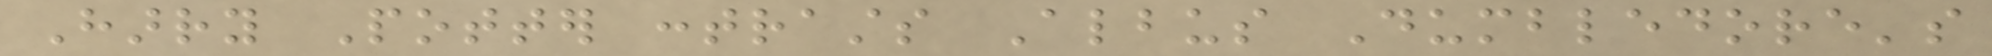Harry Potter contrasts Albus Dumbledore's
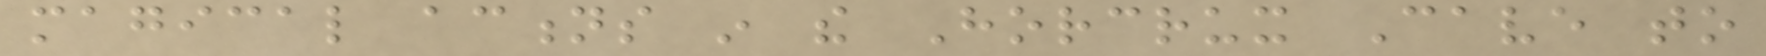magical actions in the Horcrux Cave to
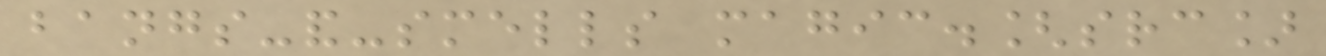bangs-and-smells magic.[src]
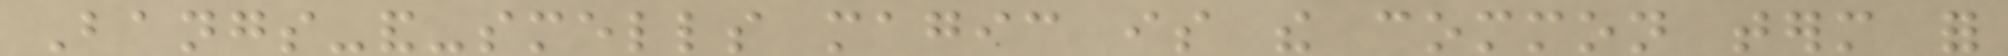Bangs-and-smells magic is the common term for
